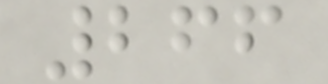266
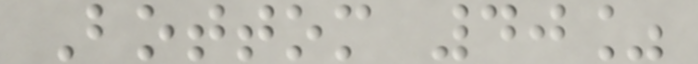Bottom 40%
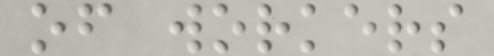of workers
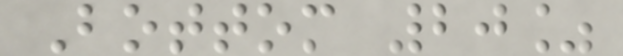Bottom 20%
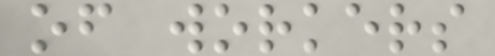of workers
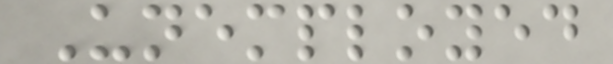Unemployed
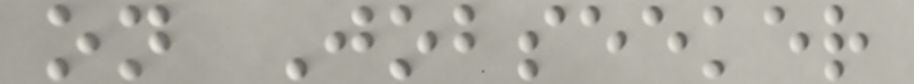on Jobseeker
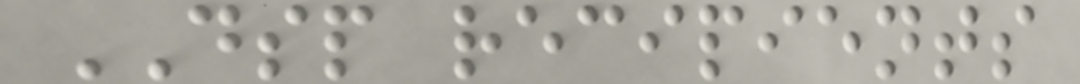DSP recipients
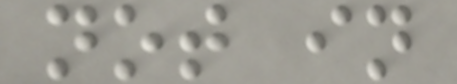not in
